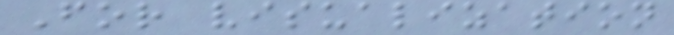For visualization
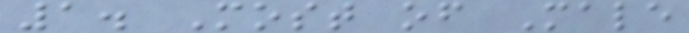1. Most of Male
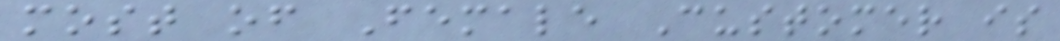most of Female Customer is
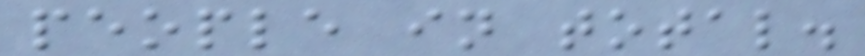people in total.
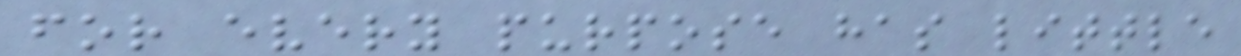for every purpose has little
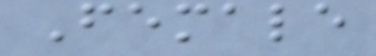Female
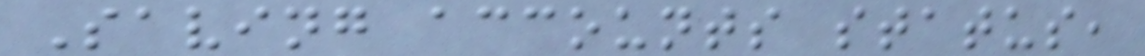Saving accounts status,
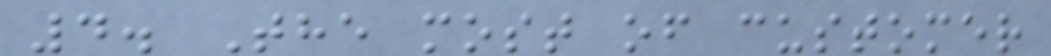4. The most of customer
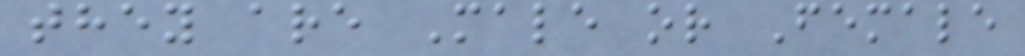they are Male or Female
